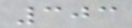303
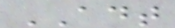ADT
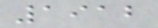1912
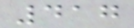417
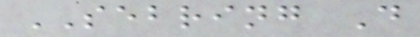SEBRING D
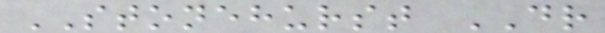STONEHURST DR
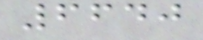6640
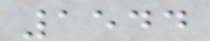1544
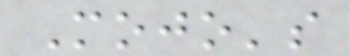Mojo's
